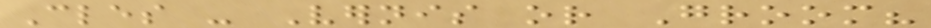Cles - Vernis or Groom?
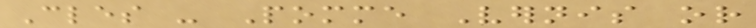Cles - Pomme Vernis or
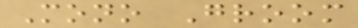Mono Groom
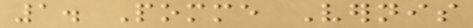1. Pomme Vernis
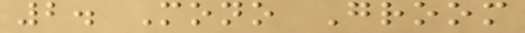2. Mono Groom
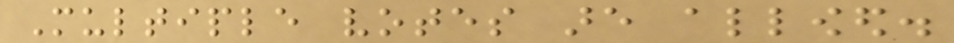Multiple votes are allowed.
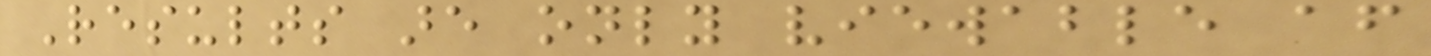Results are only viewable after
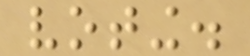voting.
